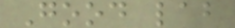Good lab
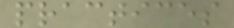practices
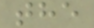the
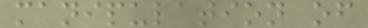manipulation of
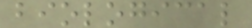biological
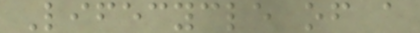Lifecycle of a
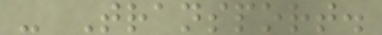- Transport.
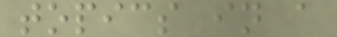topics in a
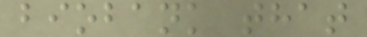biobank that
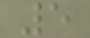5
